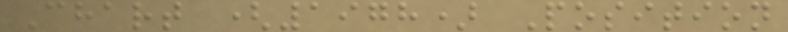Chart (1978) Position
